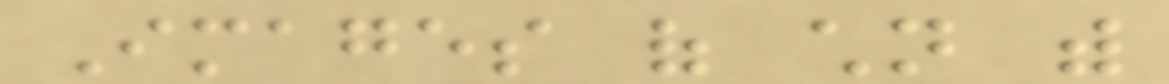Images of children with
